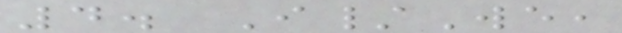4. I/We,
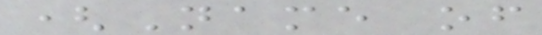(Name of
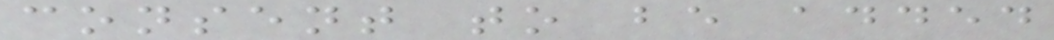consent to be added
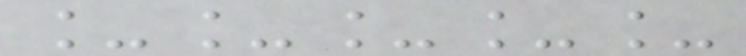_____
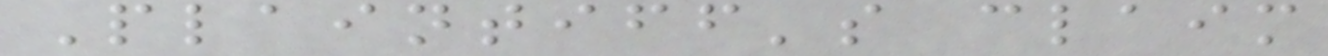Plaintiff's claim
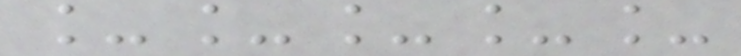_____
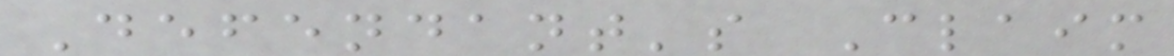Defendant's Claim
